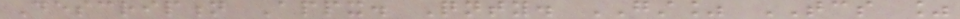Description Appx. Qnty. GST% TCS %
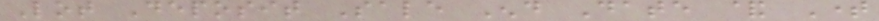Lot Deposit Sale End Date & Time
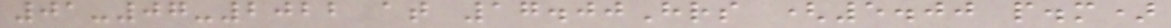01-07-2022 at 17.00Hrs (5.00 p.m)
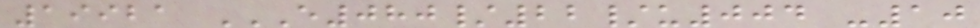19921 E080/22/U004 -10
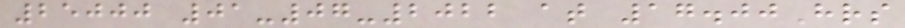25000 01-07-2022 at 17.00Hrs
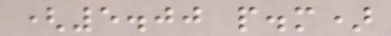(5.00 p.m)
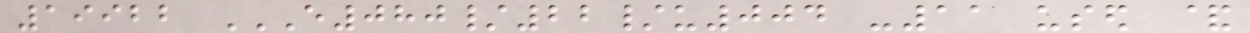19922 E080/22/U004 -11 USED &
